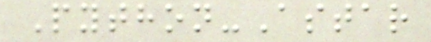Python-Astar
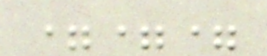===
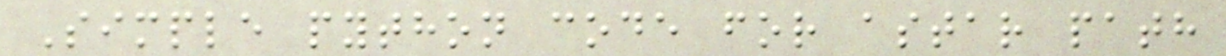Simple python code for astar path
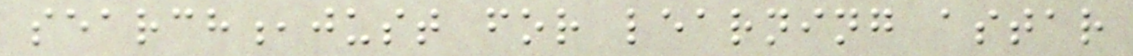search,just for learning astar
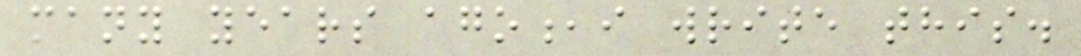many years ago,i write this.
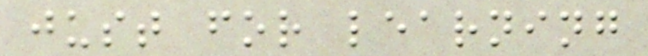just for learning
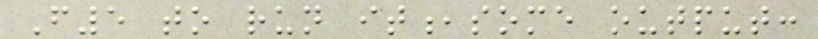F5 to run it,some output:
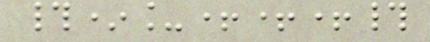#*_+++#
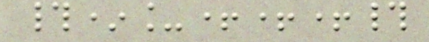#*_+++#
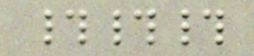###
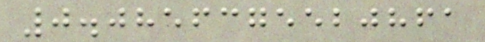0.0856375520861
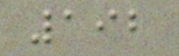192
